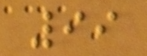99
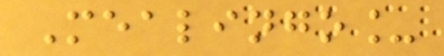Mealingo_
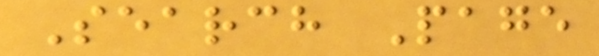Search Page
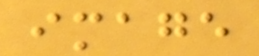image
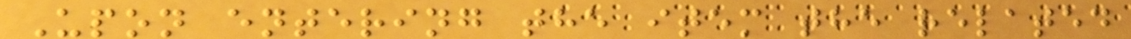Upon entering the item the related
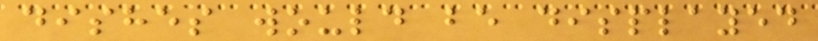dishes would be displayed
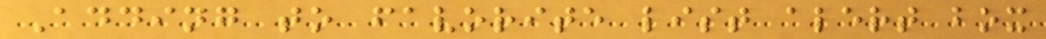Adding to favorite list alert box
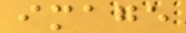image
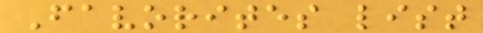Favorites list
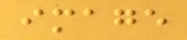image
